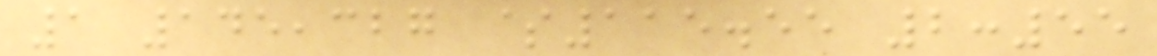1 145,327 $115.55 2:55
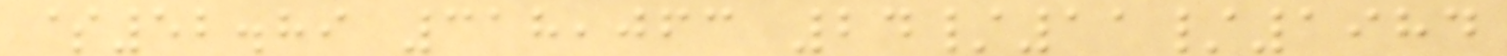$52.89 318,063 24/11/1984
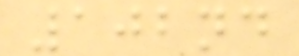102nd
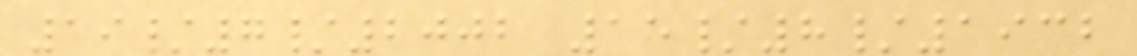19/7/2002 15/8/1932
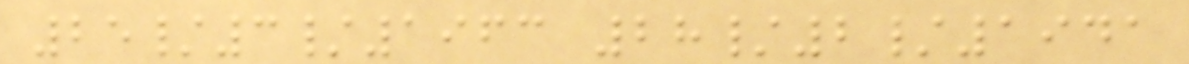25/3/1963 28/2/1941
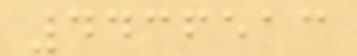4436513
